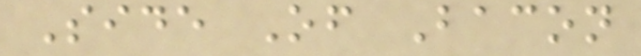Side Of Bacon
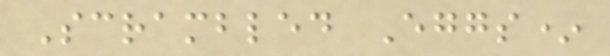Scrambled Eggs*
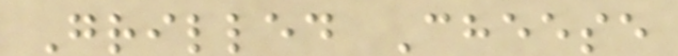Grilled Cheese
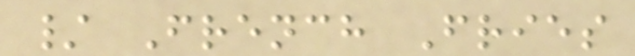/ French Fries
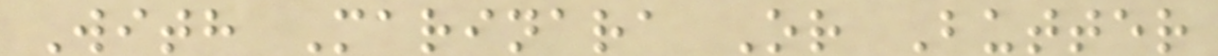With Marinara Or Butter
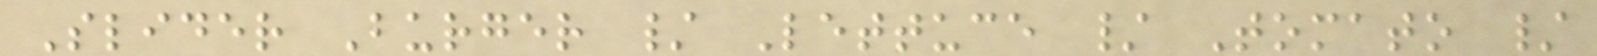Slider Burger / Lettuce / Tomato /
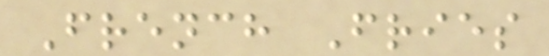French Fries
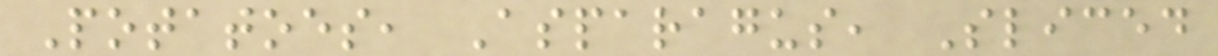Potatoes, Asparagus, Sliced
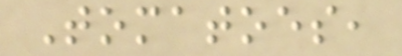Tomatoes,
